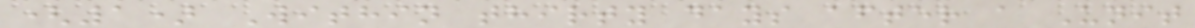(1) Within thirty days after a Unit
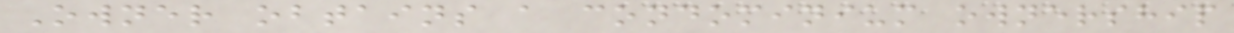Owner obtains a condominium ownership
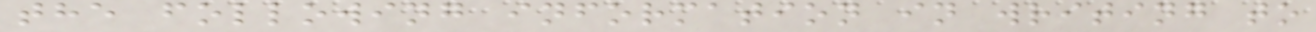the following information in writing to
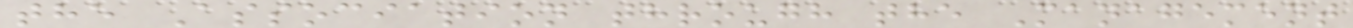the Association through the Management
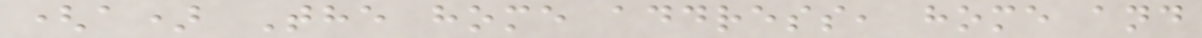(a) The home address, home and
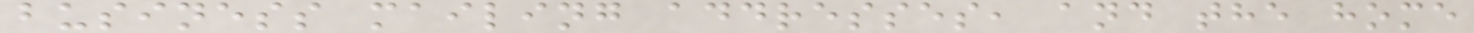business mailing addresses, and the home
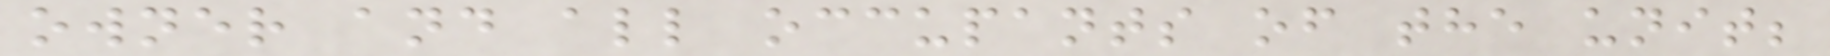owner and all occupants of the unit;
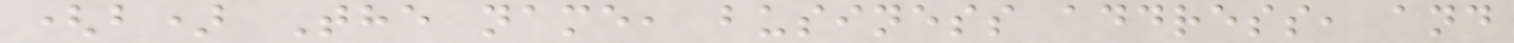(b) The name, business address, and
